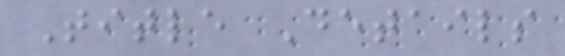Title Details
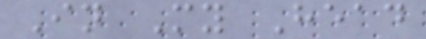In My Head
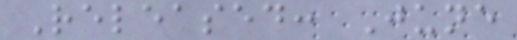Released: June
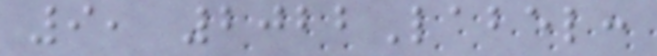9, 2022Label:
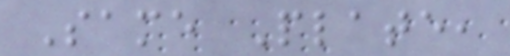Same Plate,
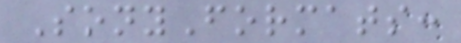SonyFormats:
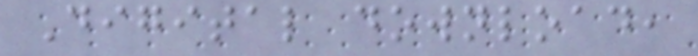Digital download,
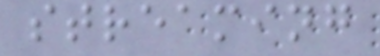streaming
